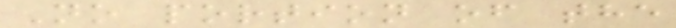No portion of the
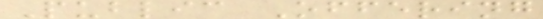Public Offering
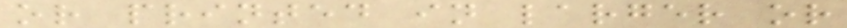or printed in larger or
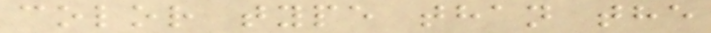color type than the
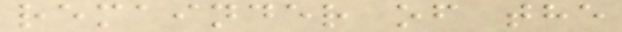remainder of the
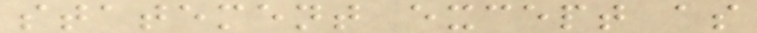statement except as
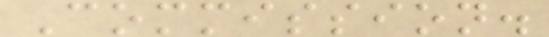Commission.
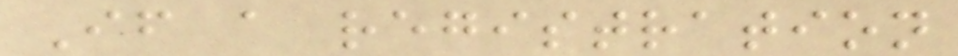If a registration
